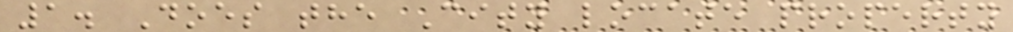1. Does the City locate property
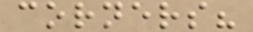corners?
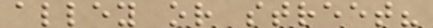alley or street?
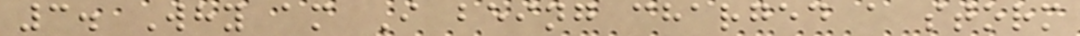3. Why am I being charged a storm
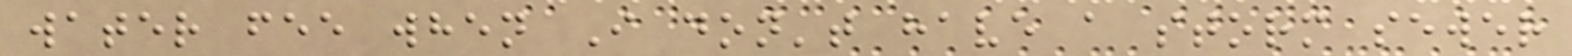water fee when I don't have a storm sewer
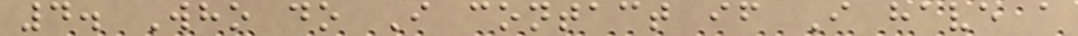4. Who do I contact if I have a
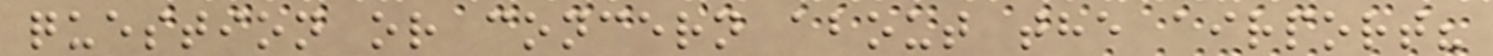question or concern about the airport?
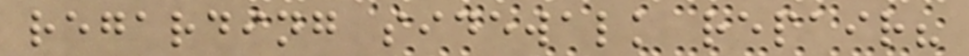regarding sidewalk repair?
